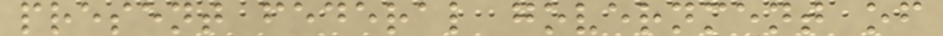present federal government of
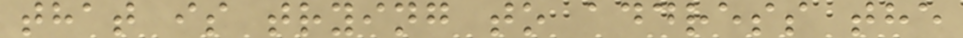that is trying to address the
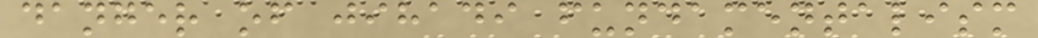danger of jihadi fundamentalism
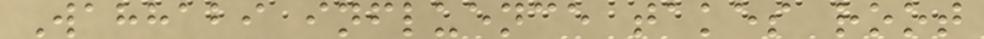Wahhabi influence takes root
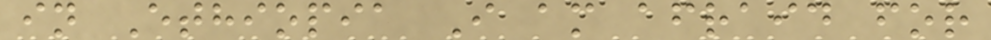in Ethiopia I am afraid for
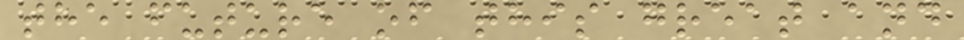the future of this great and
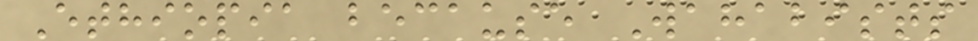Ethiopia because Wahabists
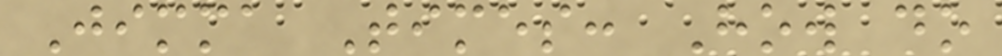Jimma Times: How do
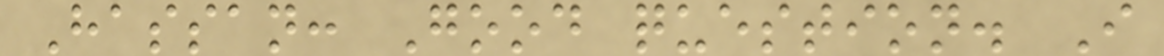Hassan: Good question. I
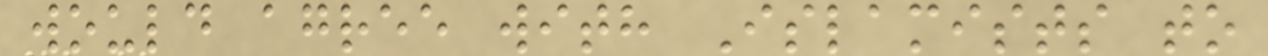would agree with Islamists to
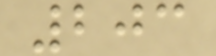203
